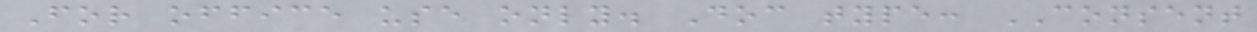For office use only. Doc type: CONSENT
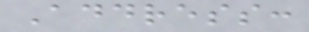Address:
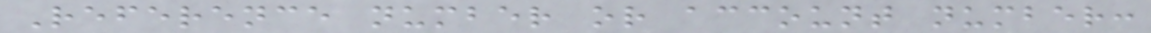Reference number or account number:
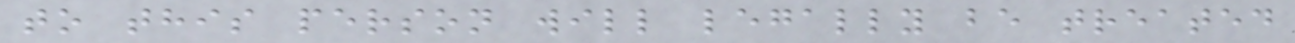to this person will legally be treated
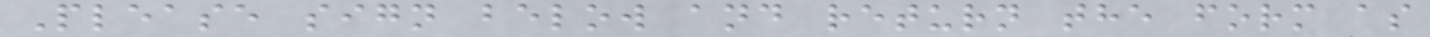Please sign below and return the form as
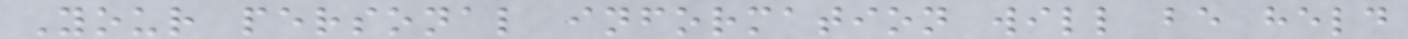Your personal information will be held
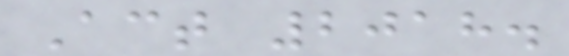Act 2018.
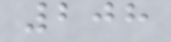208
